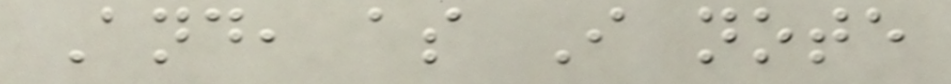And, as I note
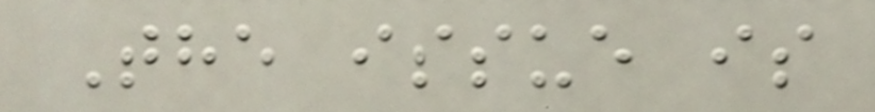The issue is
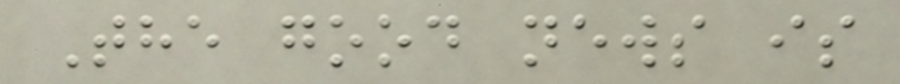The good news is
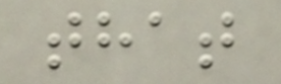that
